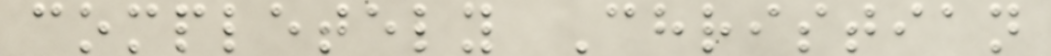completely Christian
